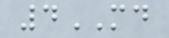4MD
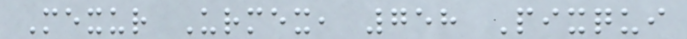Mexur Urmex, 758 Pixqui
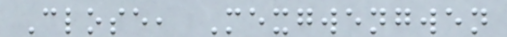Close, Mexgwengwen
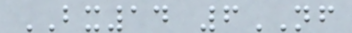BX14 6NF
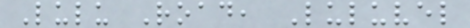Lulu Road, Luluvel
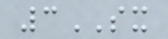3SX
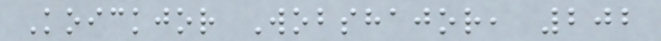Koickjor Wobshajor, 202
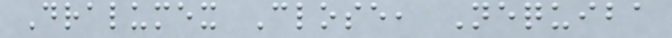Dralumex Close, Nequiba
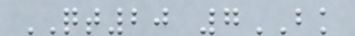QT20 7BK
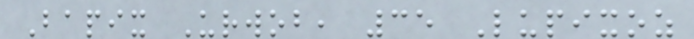Bapix Urwob, 35 Lupixoz
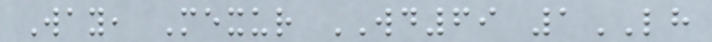Way, Mexur WD69 1LH
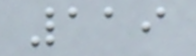119
